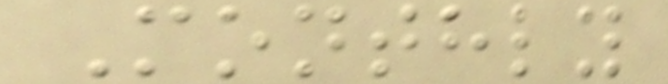Monthly
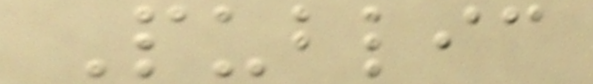Public
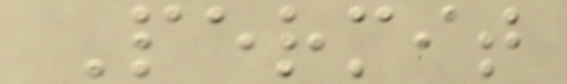Permit
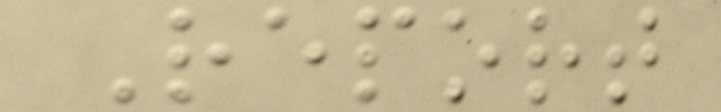Report
